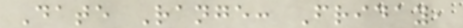Date Range: Friday,
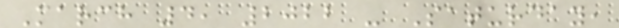March 4, 2022 - Saturday,
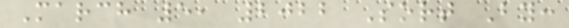March 5, 2022 Sort By:
